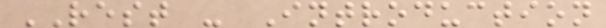REST - Introduction
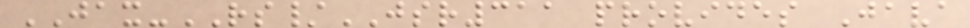JAX-RS/JSR311 provides Java
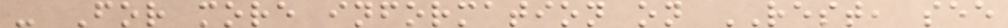- For more information on REST, see
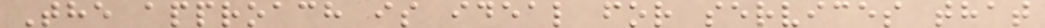The approach is ideal for services that
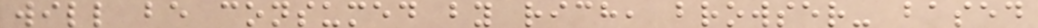will be consumed by rich, browser- based
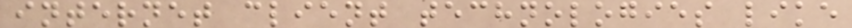internet client technologies like
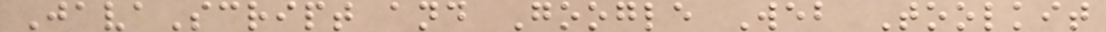JavaScript and Google Web Toolkit
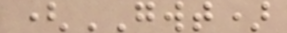(GWT)
